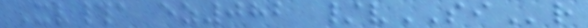Xv#a ez082 /vSIr
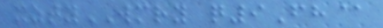xztyWMRY q9Fh@
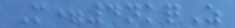M=4nkqZ
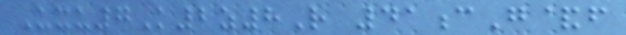Uxu7K2z8R 41cG&f
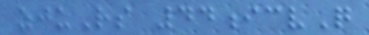zjuRs 44icvQ
